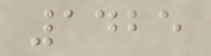1425
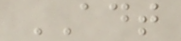ADT
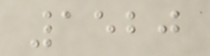1520
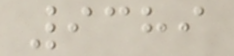9389
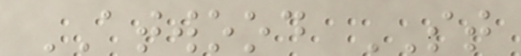ATWOOD ST
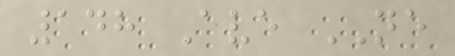148 Ave NE
